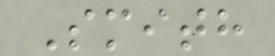Smith
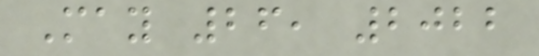May 26, 2022
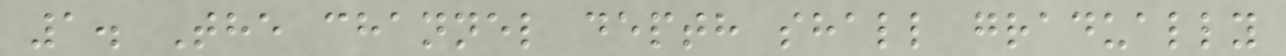1. The channel depth shall gradually
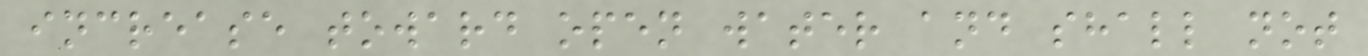increase toward open water and shall not
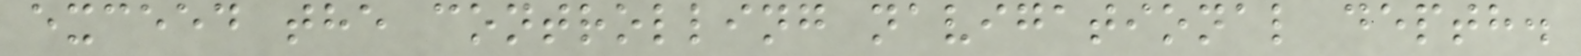exceed the controlling navigational depth.
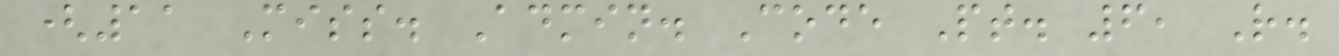(11 Miss. Admin. Code Pt. 6, R.
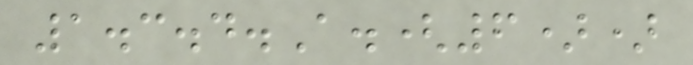1.3.4.A.(6))
